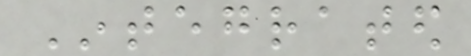Integrated
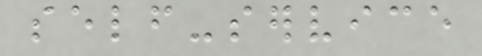self-service
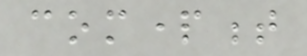compartment
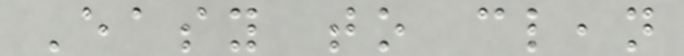Easy to clean
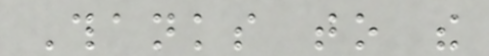Thanks to the
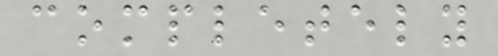completely
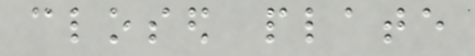closed plate
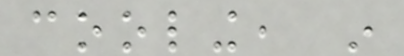cooling, in
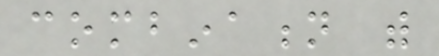combination with
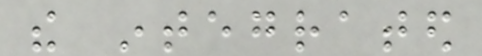the integrated
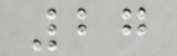27
